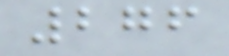276
